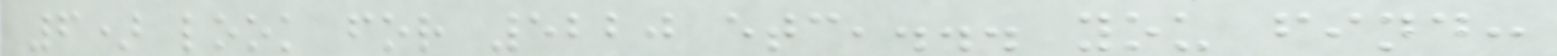6) look for 5220 etc,... you find:
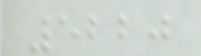5220
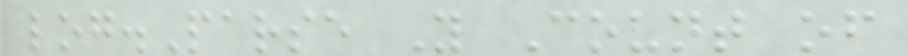log.Parse Y Count of
